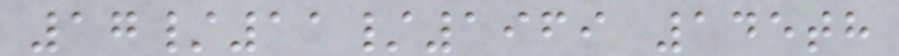17/11/1969 145th
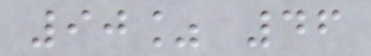90% 46
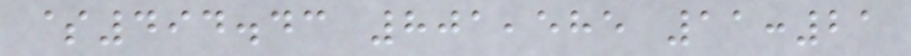$494.43 801,585 11:21
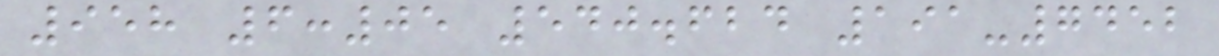958 6:05 540.624 191-7452
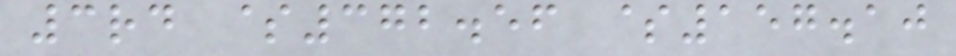3rd $372.56 $157.10
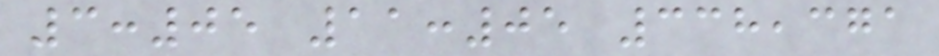3:05 11:05 338,371
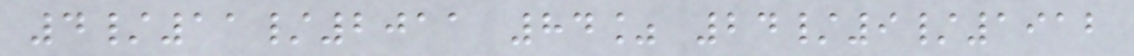4/11/2011 84% 24/9/1912
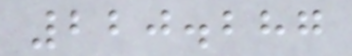220.287
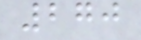270
